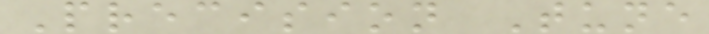Precision Tune
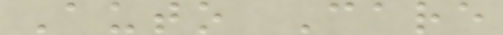Auto Care
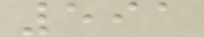591
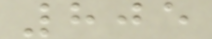805
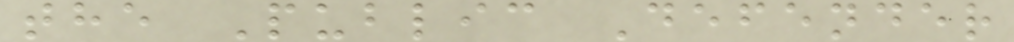the Public Defender
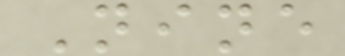Nine
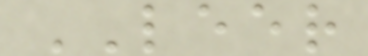LEER
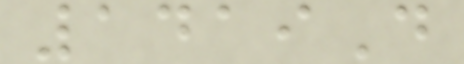1419D
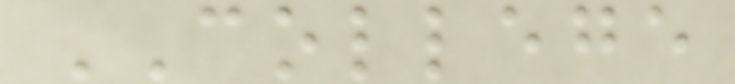COLLEGE
